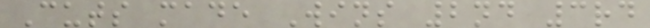Cuts made Wins 2nd 3rd
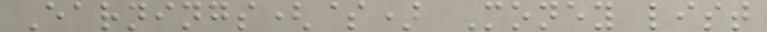Earnings($) Money list
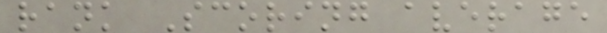rank Scoring average
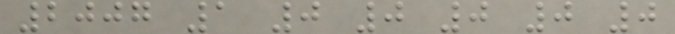2007 1 0 0 0 0 0
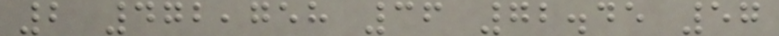2 472,758 36 72.45 57
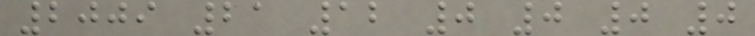2009 21 12 0 0 0 0
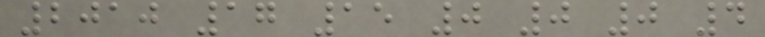2010 17 15 0 0 0 4
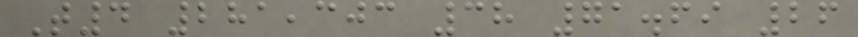T4 281,303 38 71.69 26
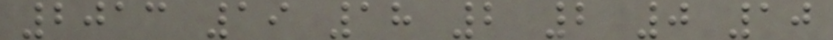2013 19 18 2 2 0 10
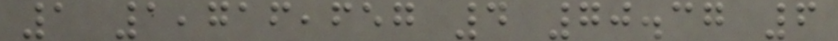1 1,716,657 4 70.37 6
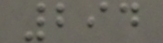294
